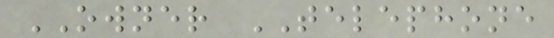OWNER TELEPHONE
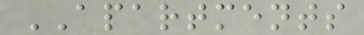APARTMENTS
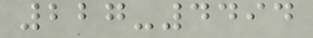227-4494
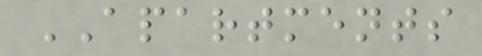APARTMENTS
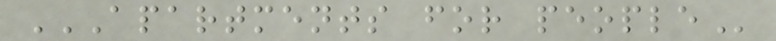APARTMENTS FOR PEOPLE
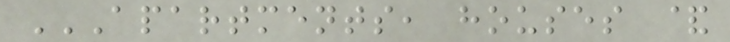APARTMENTS, HOUSES &
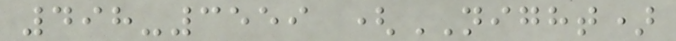498-3559 (NIGHT)
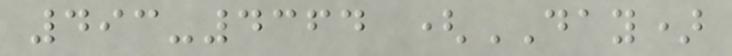493-4364 (DAY)
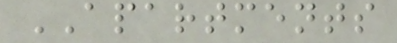APARTMENTS
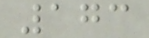173
